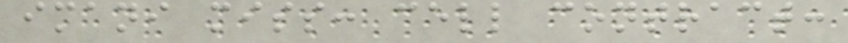imani miss: cell contract:
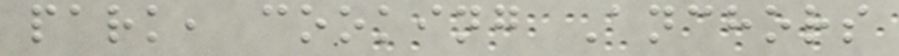park, cooking Anchors
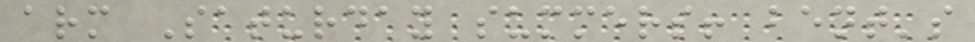arm Saturday summers! bent's
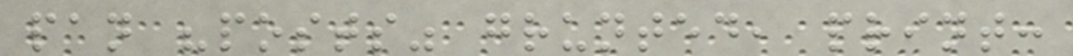pan "posts" grunted, print:
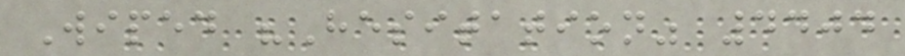Wiped "Hesitation" 4404
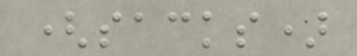(sacks)
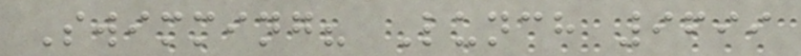Swimming? Lunch 9699
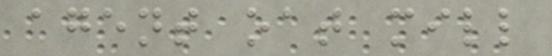agent oat mill
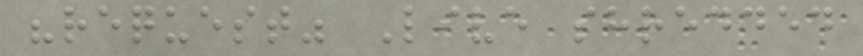"request" Live shredded
